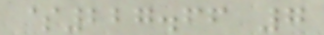$227.66 7
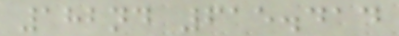182nd 615.414
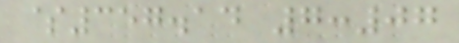$357.14 7:07
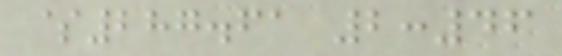$287.61 2:46
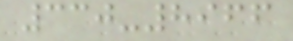330-8966
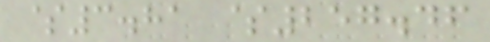$3.81 $257.46
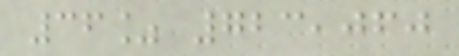36% 723,060
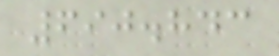690.843
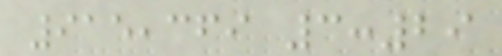915,369 3:29
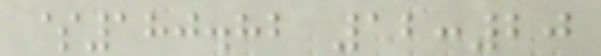$180.82 12:20
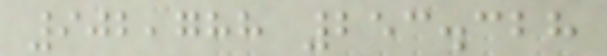902,788 253.328
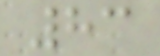83
